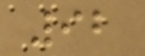92
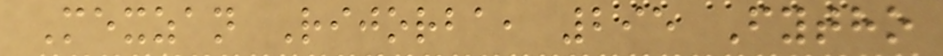Mexzan Rijorba, 295 Fytho
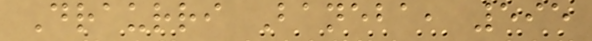Draurri Baneba, 595
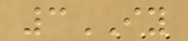3IY
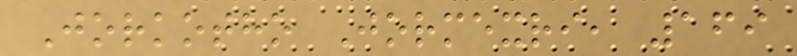Jorkotho Jormexri, 169
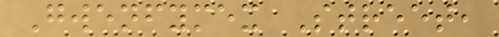Gwenfymex Street,
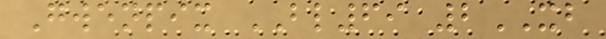Gwenpix BL69 2XB
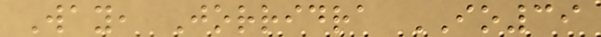Way, Jorridra IO39
